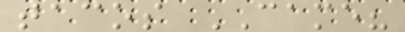tacos CAME?
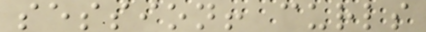session! curls
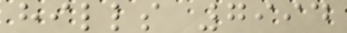hills 7994
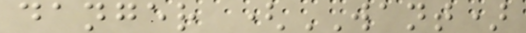danger (WANT)
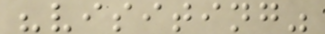"visiting"
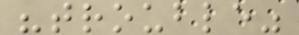"trouble"
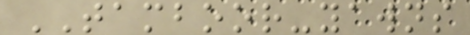TAMBOOR-yawns
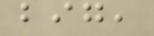big,
